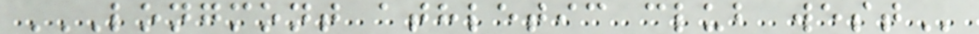LONGMONT ATHLETIC CLUB WEST
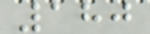180
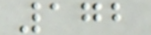172
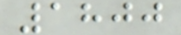1800
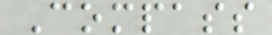Compass
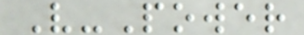V-Power
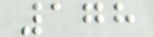178
